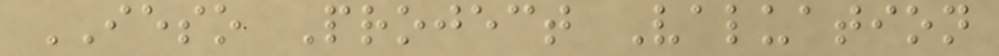IESO Project Valuation
